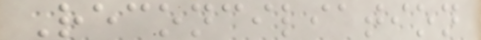Reconciliation
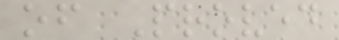of Proved
